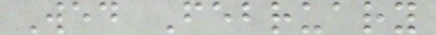Wed February
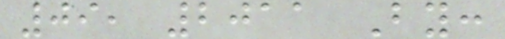09, 2011 By:
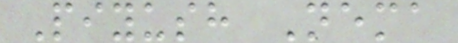Piyush Nema
